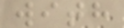with
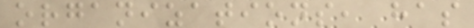organizations, has
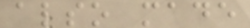also made
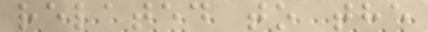related to the
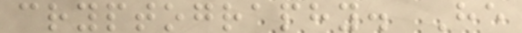cryptography. He
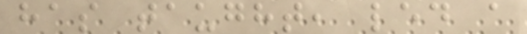has taught, led a
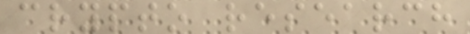crypto research
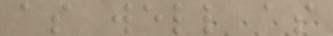as well as
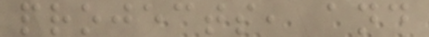projects, and
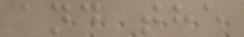and the
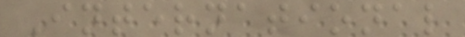International
